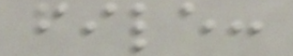file:
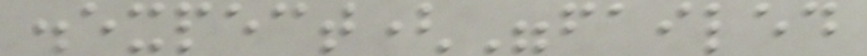.expect("failed
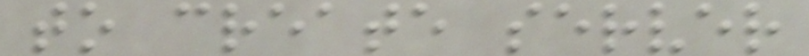to create server
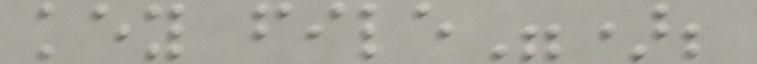key file");
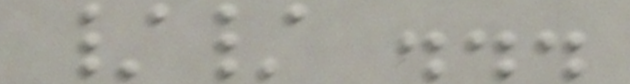// ...
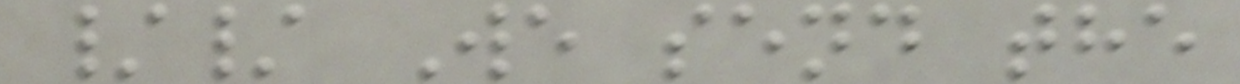// We send the
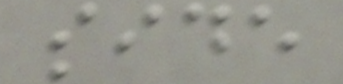side
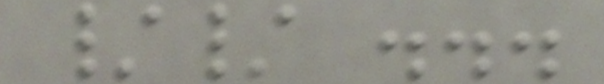// ...
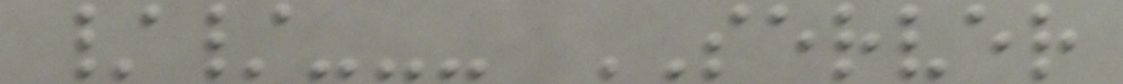//--- SERVER
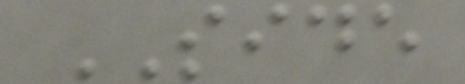SIDE
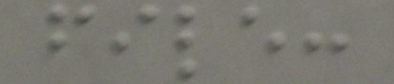file:
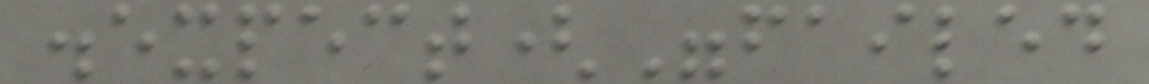.expect("failed
